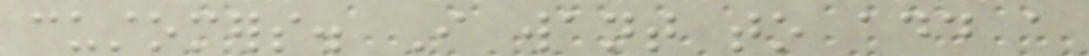customers. I want to add a
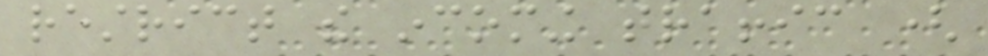restrict the incoming traffic (
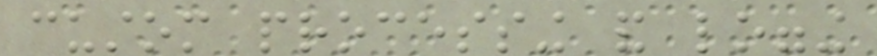custom processing and logging
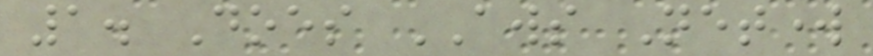1. Does AWS Network
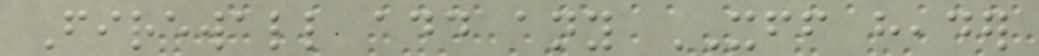Firewall add any XFF header
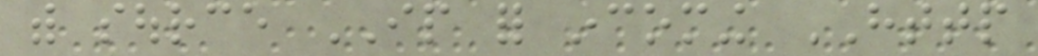with source IP for incoming HTTP
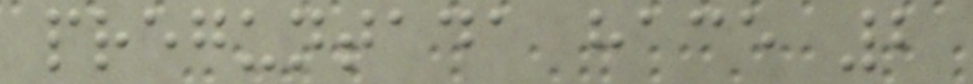preguntada hace 2
